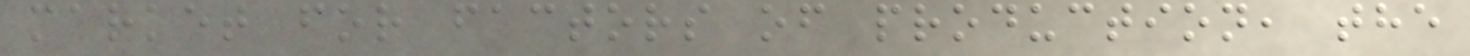market for factors of production, the
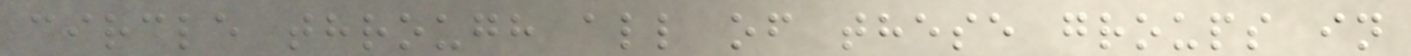circle through all of these groups in
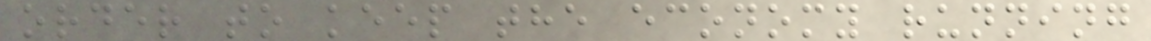order to keep the economy running
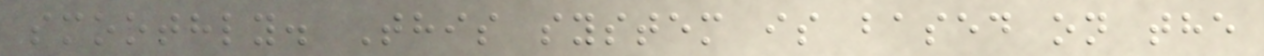smoothly. This system is based on the
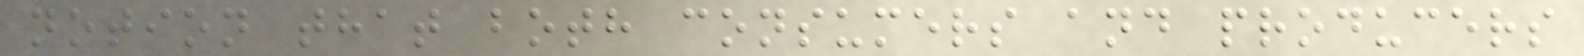notion that both consumers and producers
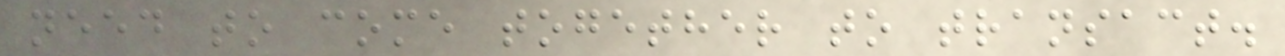need to come together to transact.
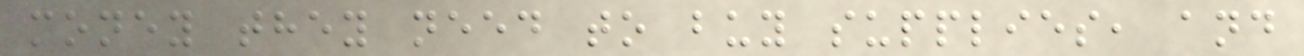money they need to buy supplies, and
